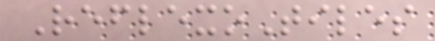ReflexoTiles
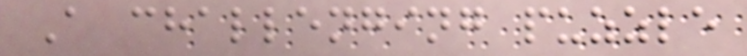A challenging puzzle
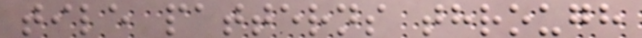tile patterns through
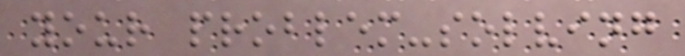your problem-solving
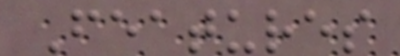Features
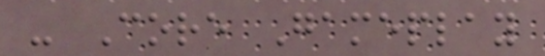- Core Gameplay
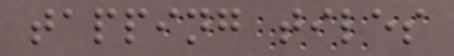tapping tiles
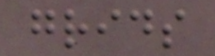grids
